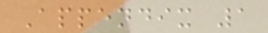Appendix 1
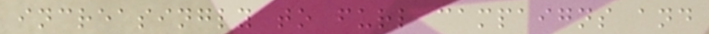increasingly to furl campaigns and
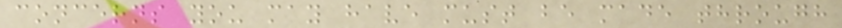concerns you may have must be made through
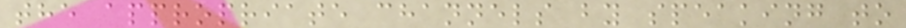the appropriate channels by speaking to
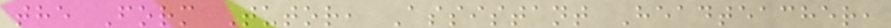the Form Tutor, Assistant Headteacher,
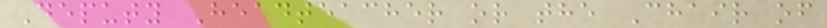Deputy Headteacher or the Chair of
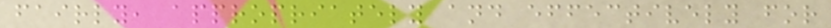fairly, appropriately and effectively for
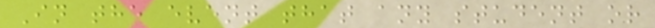In the event that any student or
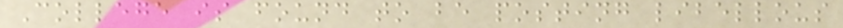College is found to be posting libellous
